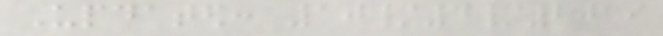Updated: 10/4/2019
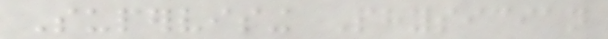Supervising Physician
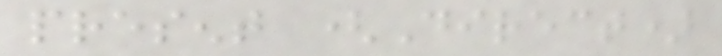present (Direct)
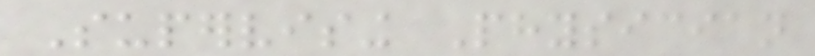Supervising Physician
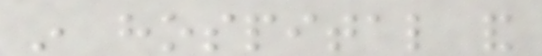in hospital and
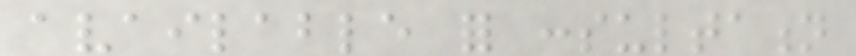available for consultation
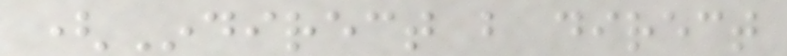(Indirect but direct
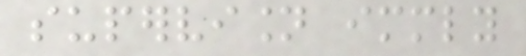supervision immediately
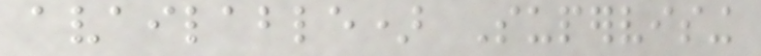available) Supervising
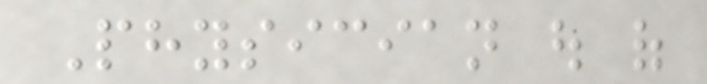Physician out of
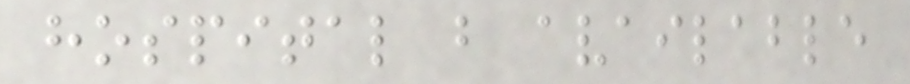hospital but available
